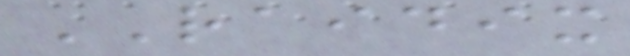RAIDIX
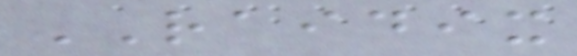RAIDIX
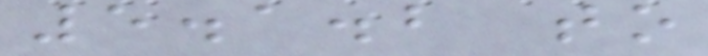5.1.2 to
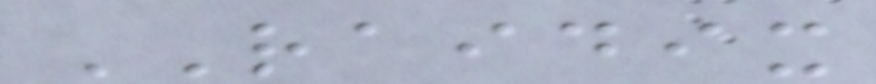RAIDIX
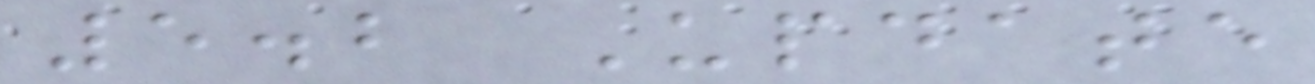5.2 Update
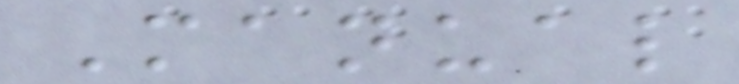Manual
